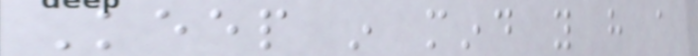Keep in mind you have a
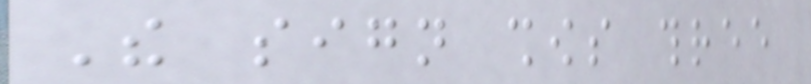The sign shows three
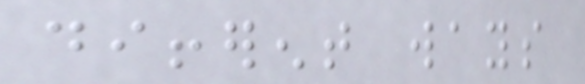different ways
